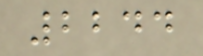2244
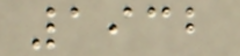1932
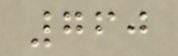760
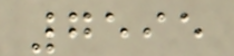7595
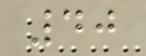40
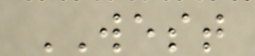WEST
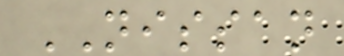NISSAN
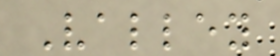Valley
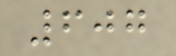607
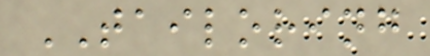TAILORING
